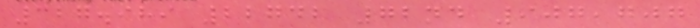327.989 22742 72nd 907,707
